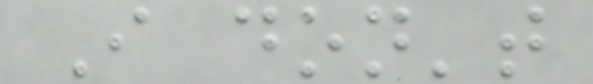I don't
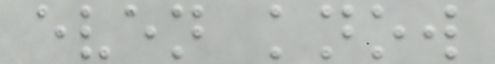even know
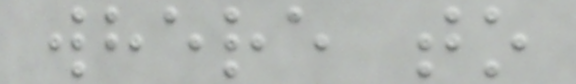where to
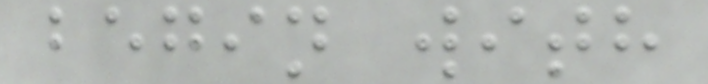begin with
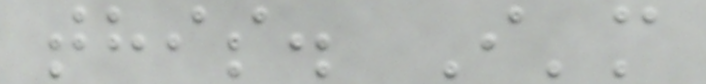this. I'm
